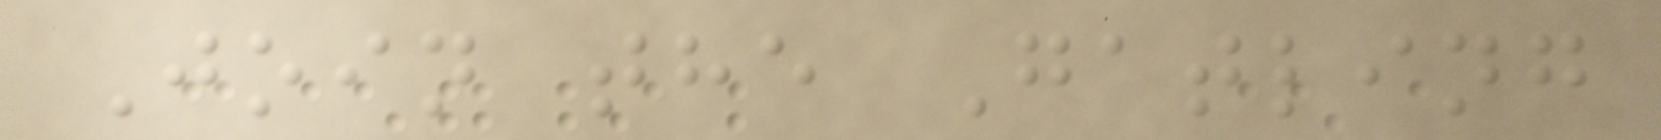Join the Gatling
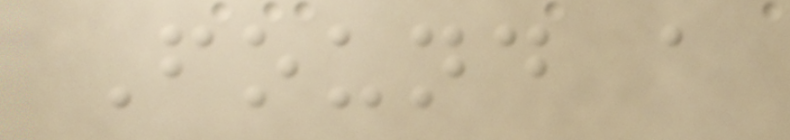Found a
